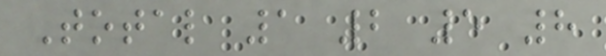Total 1 2 5 8
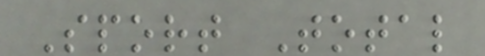Sport Total
